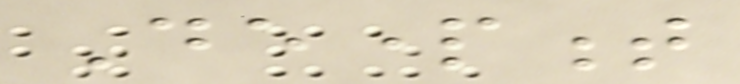Department
